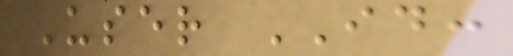User ID:
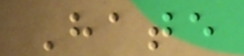Hate
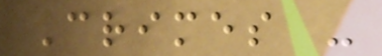Crimes -
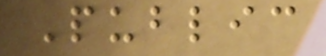Public
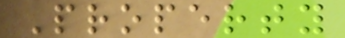Property
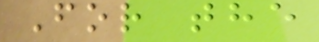For the
